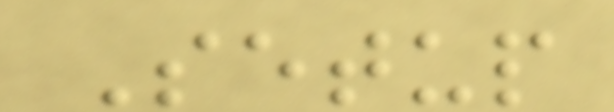Setup
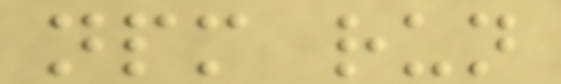npm run
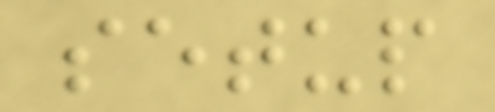setup
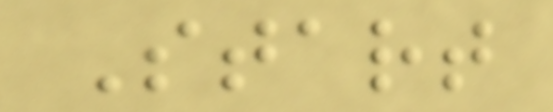Start
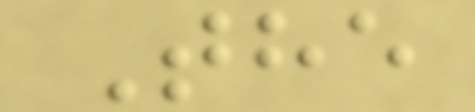The
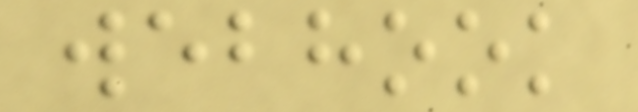webhook
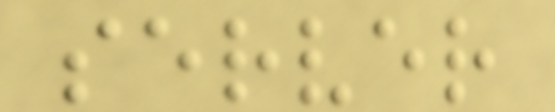server
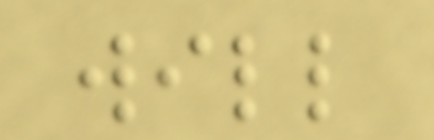will
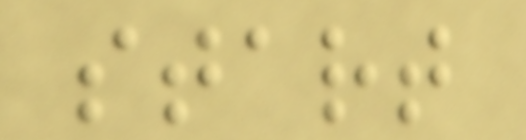start
